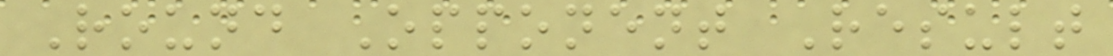Round Opponent Result
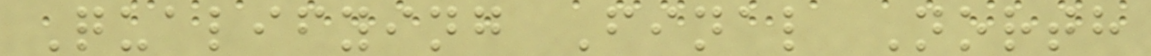Qualifying Final North
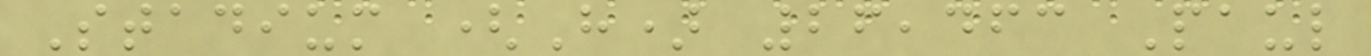Stadium (H) 26,463 Paul
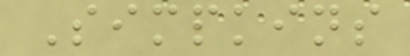Simpkins
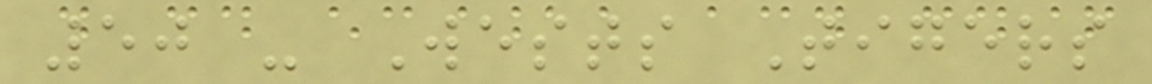50 - Wests Tigers
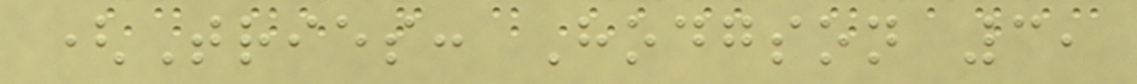(Tries: Hodgson 3,
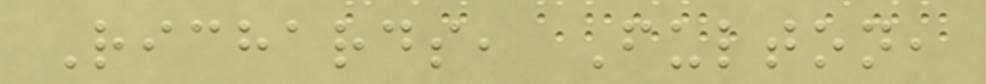Richards, Fulton,
